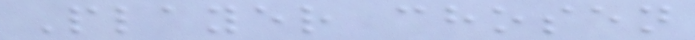Player chosen
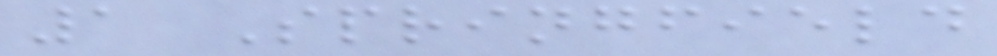1 Springfield
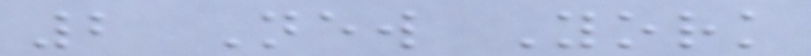2 New York
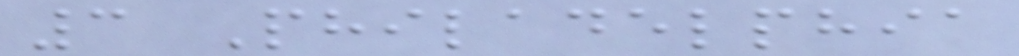3 Philadelphia
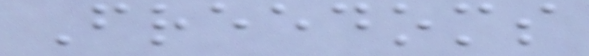Freedoms
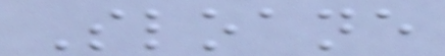Sloane
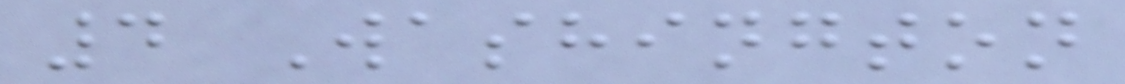4 Washington
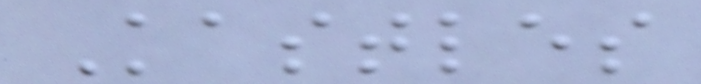Kastles
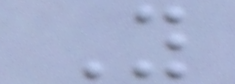Y
